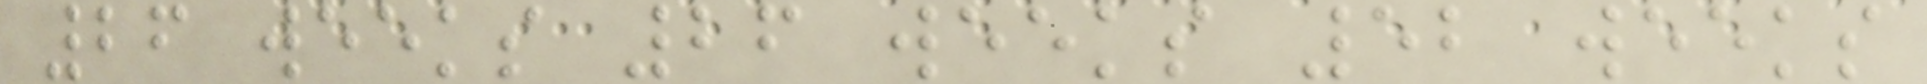26 weeks 26 weeks 52 weeks
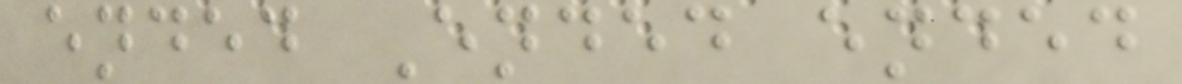ended Ended ended
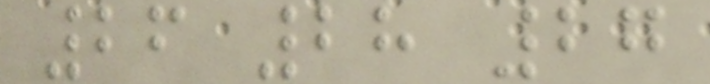26 28 27
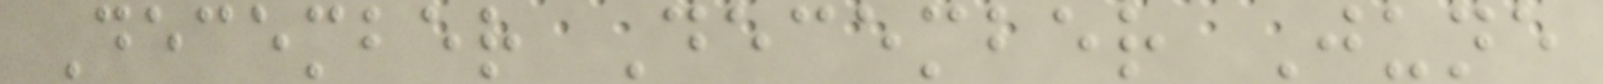December December June
